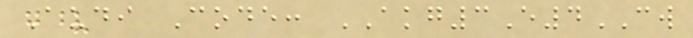Audi Code: AKG3E4CW
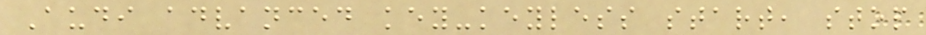Audi advanced key-keyless start, stop
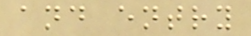and entry
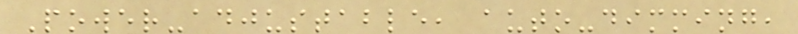Power-adjustable, auto-dimming,
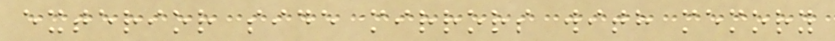exterior side mirrors with memory
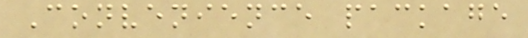Convenience package
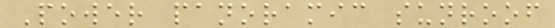Power panoramic sunroof
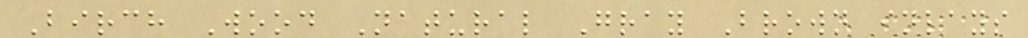Birch Wood Natural Gray Brown inlays
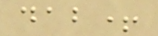dab+
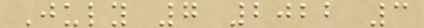July 7 2022 3
